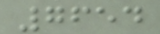7654
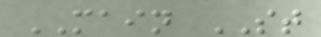MAIN ST
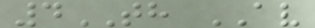4TH AV
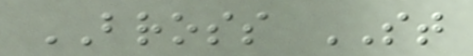BROSS ST
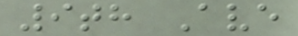9th Ave
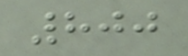800
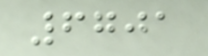6701
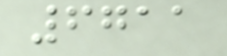6711
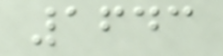1643
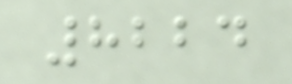8224
